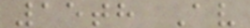15th Av
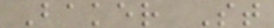Baker St
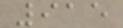915
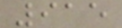915
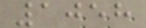1058
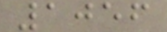1056
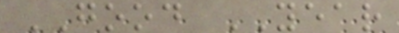GOOD YEAR
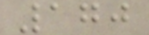170
